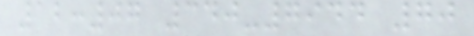12:07 340-7944 70
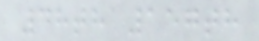48th 157th
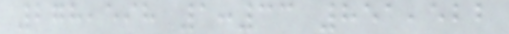278,598 1:33 851,522
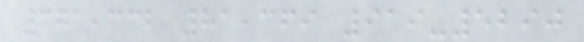371,332 81,369 919-5290
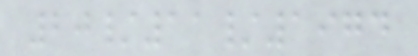20/11/1974
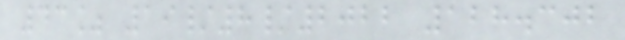43% 19/8/2022 128.302
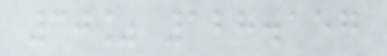30% 128.157
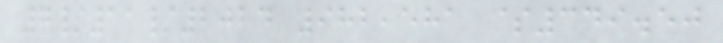7/11/2024 982,581 $349.50
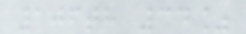106th 34%
